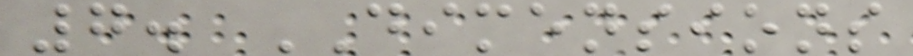7. DIMENSIONS
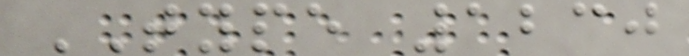TYPE 1230
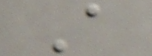A
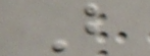B
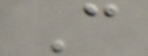C
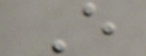E
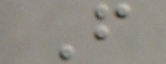F
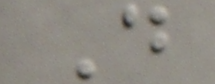D
